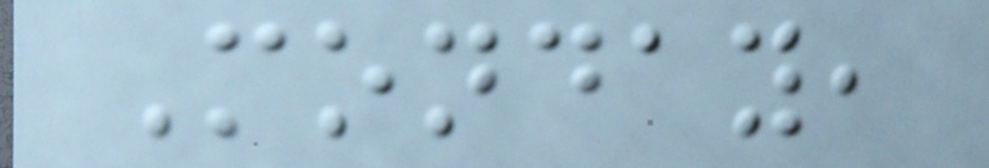Monday,
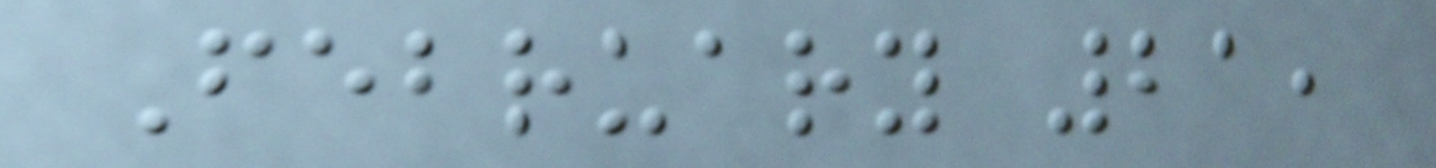February 21,
